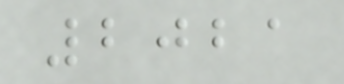2021
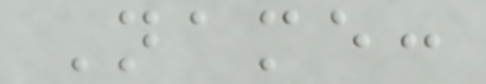Name:
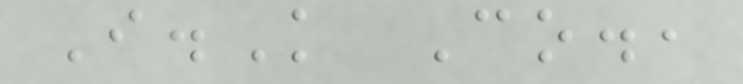I.K Co.,
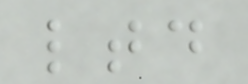ltd
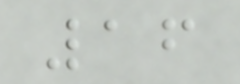16
